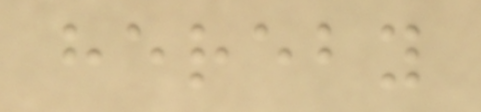hereby
